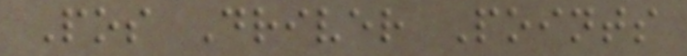Pos Driver Points
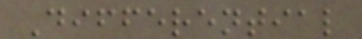Differential
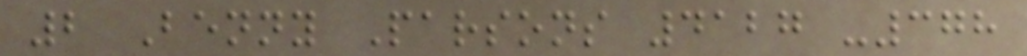2 Benny Parsons 4127 -378
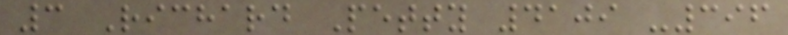3 Richard Petty 4109 -396
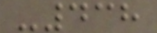-438
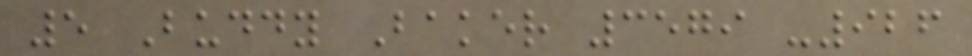5 Buddy Baker 3579 -926
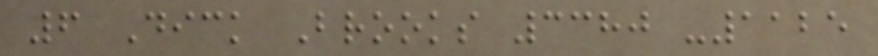6 Dick Brooks 3380 -1125
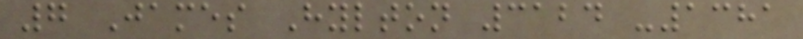7 James Hylton 3124 -1381
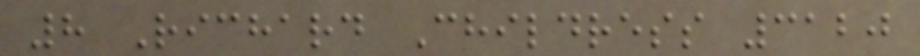8 Richard Childress 3120
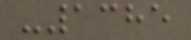-1385
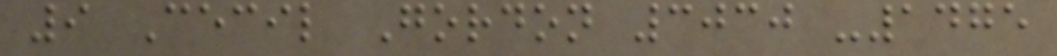9 Cecil Gordon 3030 -1475
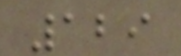129
